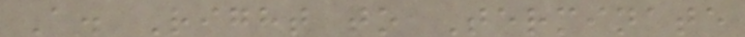A. Right to Terminate
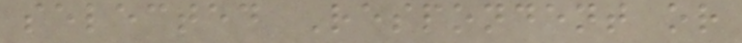selected Respondent or
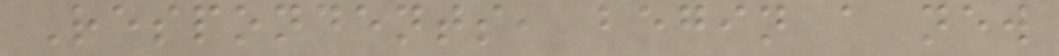Respondents, begin a new
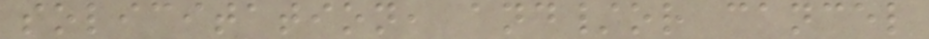solicitation, and/or cancel
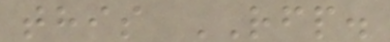this RFP.
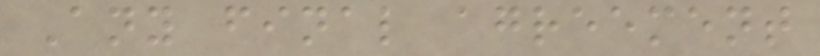Any final agreement
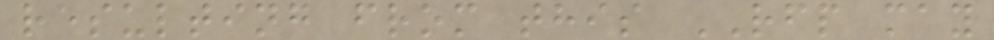resulting from this RFP may
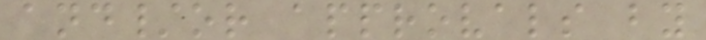and/or approvals by
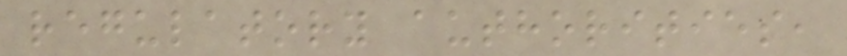regulatory authorities,
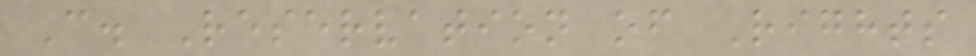C. Reservation of Rights
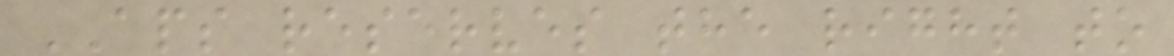APS reserves the right to
